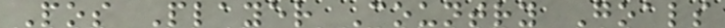Pos Player Country Goals
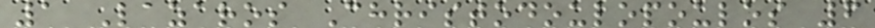1 Lazaros Christodoulopoulos 6
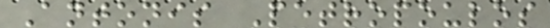Antonis Petropoulos
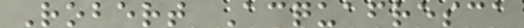Robert Acquafresca
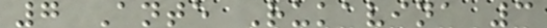7 Ante Rukavina 3
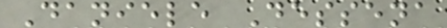Daniele Dessena
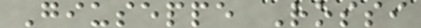Giuseppe Rossi
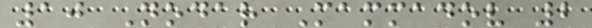10 Nodar Mammadov 2
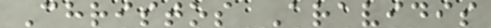Christos Aravidis
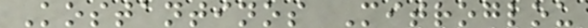Kostantinos Mitroglou
